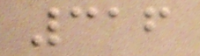316
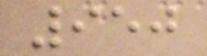950
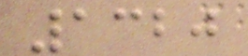1320
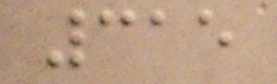315
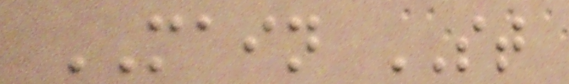MAIN ST
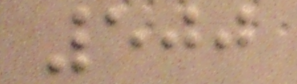500
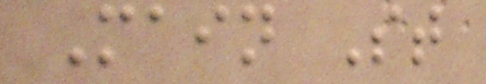Main St
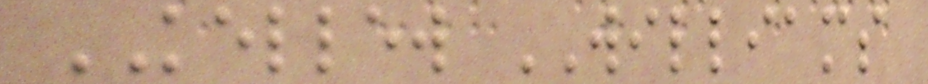KELLEW WILLIAMS
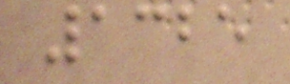1325
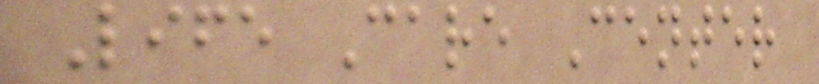Life Care Center
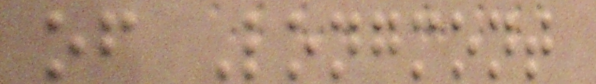of Longmont
